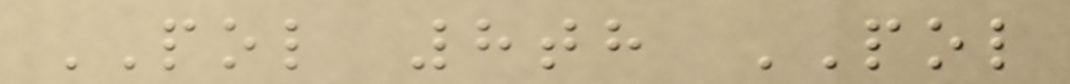POL 8th POL
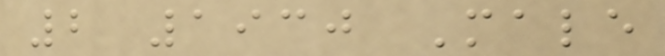2 1930 Male
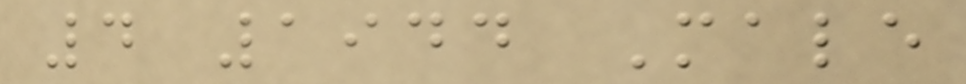4 1944 Male
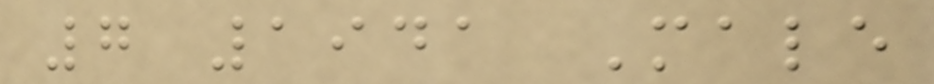7 1941 Male
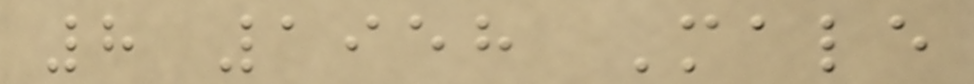8 1958 Male
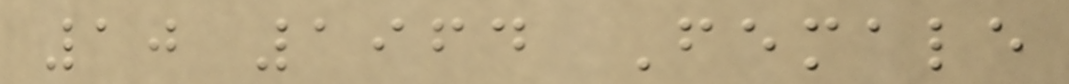10 1964 Female
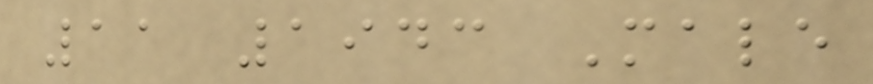11 1943 Male
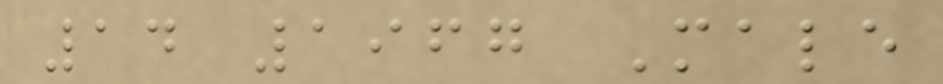14 1967 Male
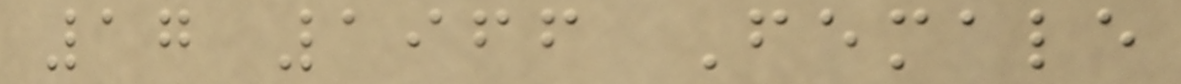17 1966 Female
